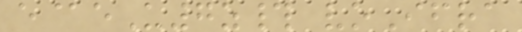e@eU7z# voIfra
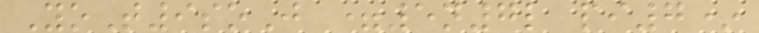YoT9soJ =5n7l pi7*
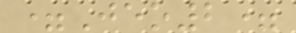=Jeo2=
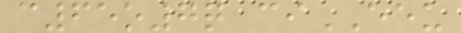c65o7q ciEEU
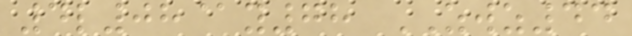4l08@y78 ZWZ44
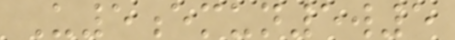U5emun5w5
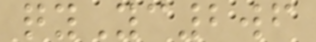qyYc2wf
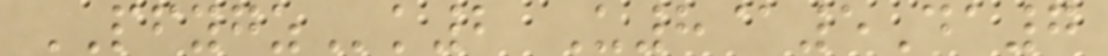PFYGZk2 U8@5Da7
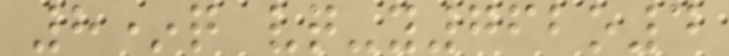8*q vq-y762o4
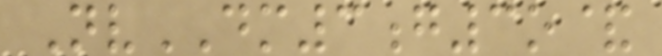NvDM3g3o&
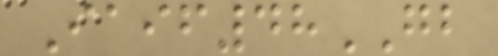Iaif48GB
